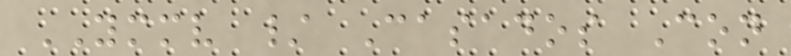YMMV / Casados Con
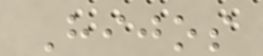Hijos
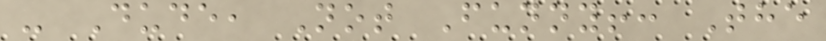- Dude, Not Funny!: The
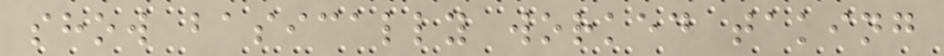show basically worked taking
